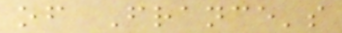of France's
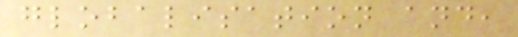globalisation and,
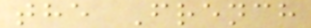the French
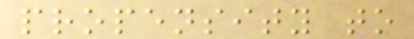propensity to
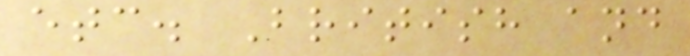etc. British and
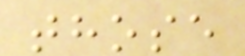those
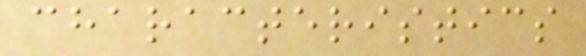characteristics
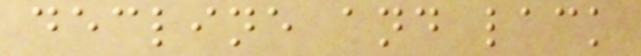decline and lack
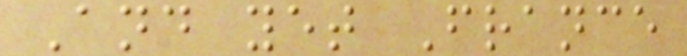And yet France
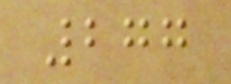277
